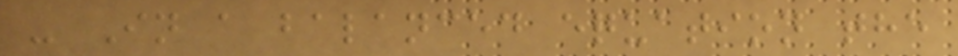- In a balanced equation the
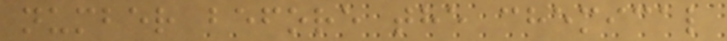number before the chemical
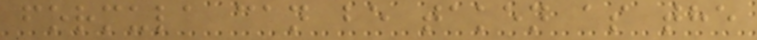formula can be taken as the
